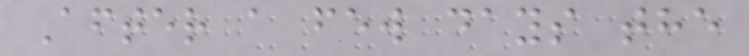After a few days the
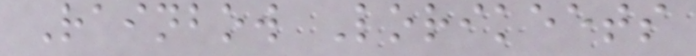Rainbow Lorikeets
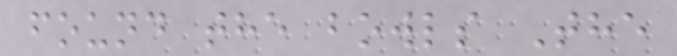found the bowls The
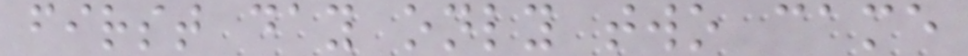first day only two came
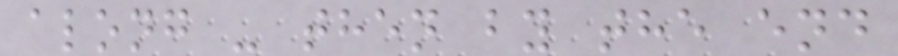along - then by the end
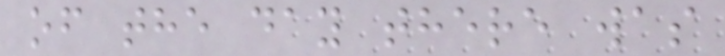of the day there was
